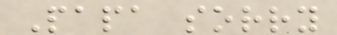Papa sorry
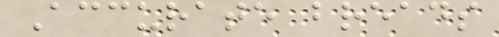Accurate breads
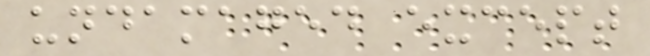undamaged except
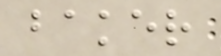baker
